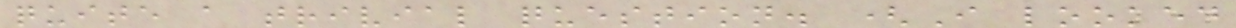quite a trivial question. (I looked
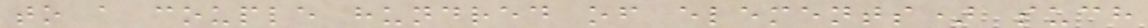to a couple hundred of elements) such
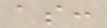as:
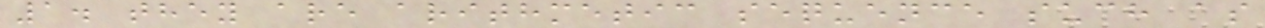1. they are arithmetic sequence such as
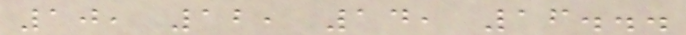10, 12, 14, 16...
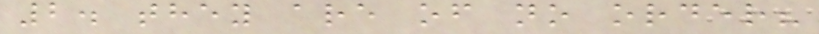2. they are of no order?
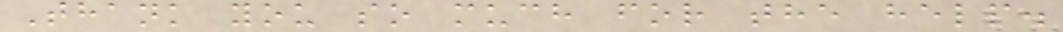Thank you so much for the help.
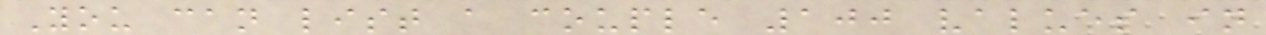You can list a couple 100 values in
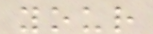your
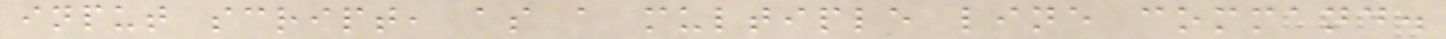input script, as a multiple line command.
